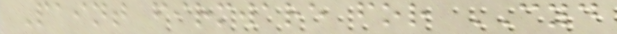Paint firmware for CYD
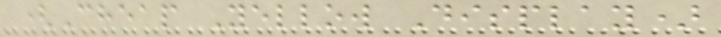(Cheap Yellow Display)
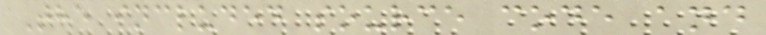The included source code and
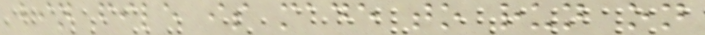bin file is made to run on
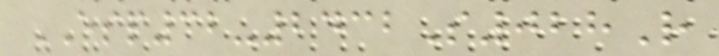ESP32-2432S028R
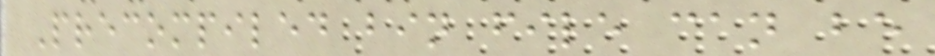Precompiled bin file can be
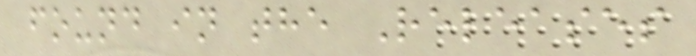found in the Releases
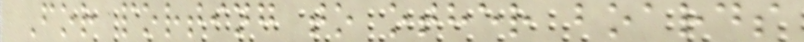For porting to other boards
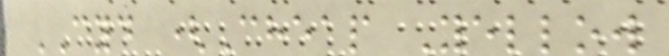CYD (Cheap Yellow
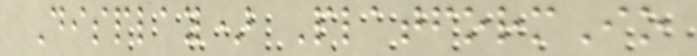Display) PlatformIo
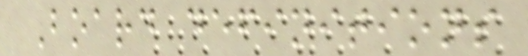Board definitions
